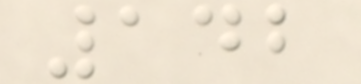142
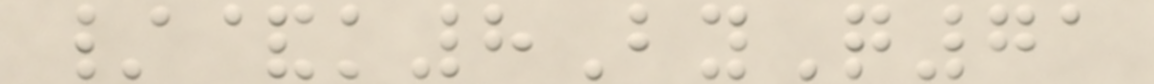/&k8ByQ71
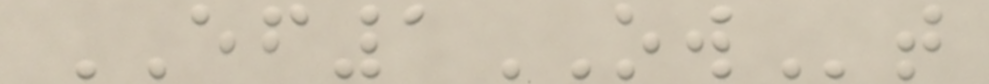EF1OWt
